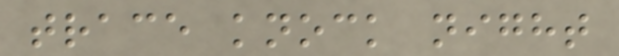trace knock night
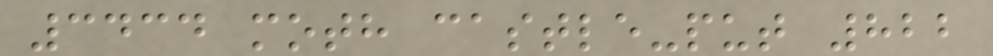3434 moth castle-put 822
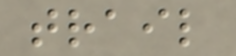trail
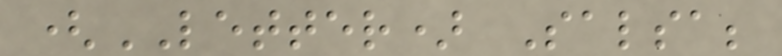(LETTER) Salsa;
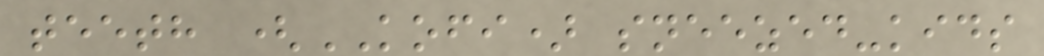teeth (KOFI) sneezed-kids
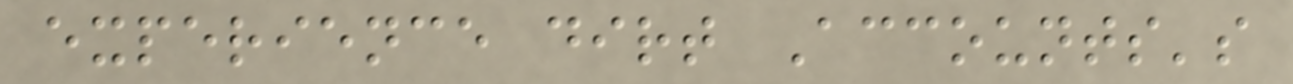experience dirt Accounts's
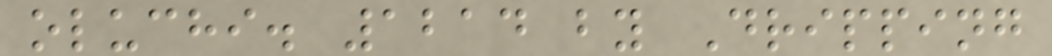oluchi. 1214 by Dripping
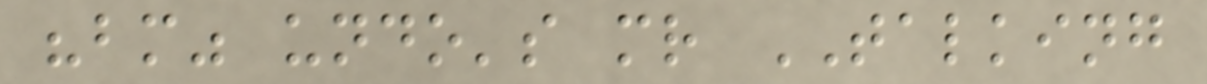"bm" undo's mr TALKING
